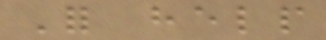For help
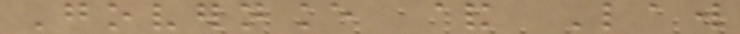Governance & Law
